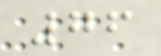76
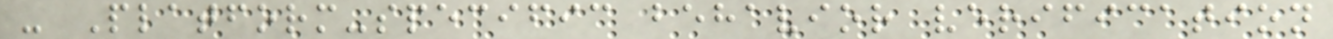- Platform-specific behavior verification
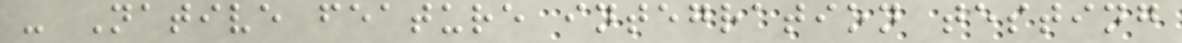- Native feature integration testing
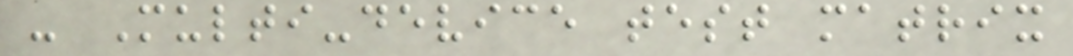- Multi-device test matrix
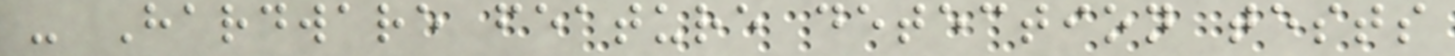- Hardware feature detection tests
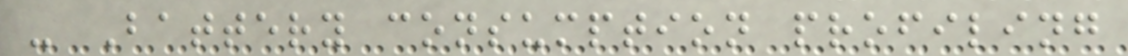- Battery consumption profiling
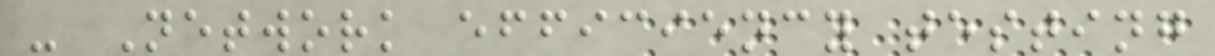- Network efficiency testing
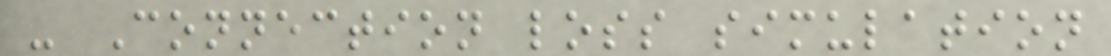- Connection loss simulation
